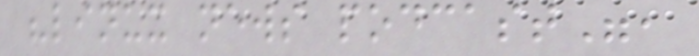"linux news podcast",
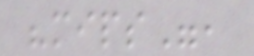"mips",
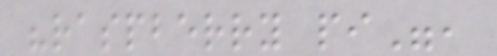"raspberry pi",
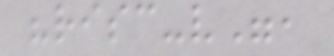"risc-v",
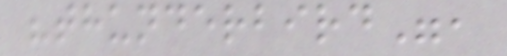"thunderbird",
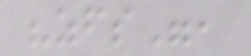"zfs",
